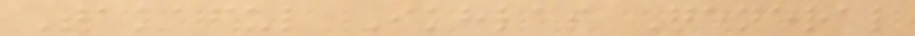Takaful Ikhlas General
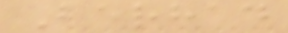Berhad
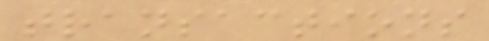transactions
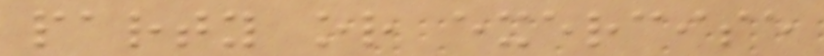party or exercise
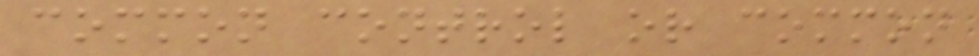common control or common
